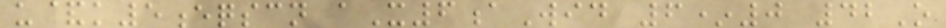u&k5eqscn aX6aWid 6*0 42O
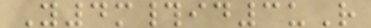Y4m#id3uR
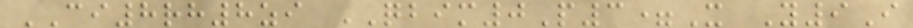CI8rh8zi QBIM0P3=X Y9I
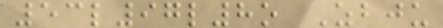53l97l8o Zbju
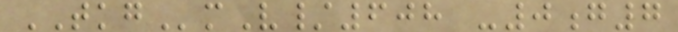TKGmV/608 -0g7
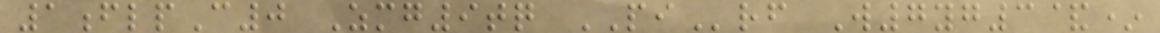1flpC0 Zmg9tq PIrf W7yg3&*
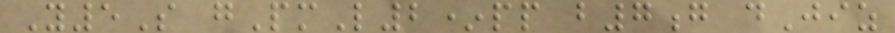Y5S gPmL2*pp b7g dJiz
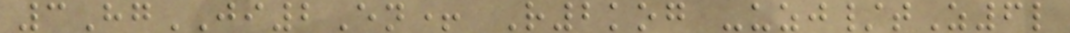3HgJI2En+ R2kog -uzj/tZ6l
